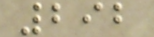292
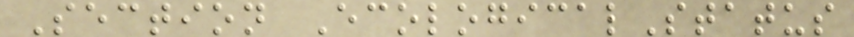Section EcologicalStatus
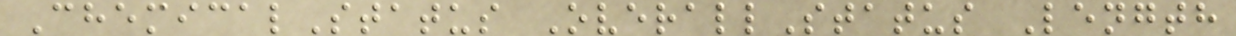ChemicalStatus OverallStatus Length
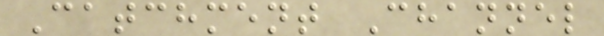Catchment Channel
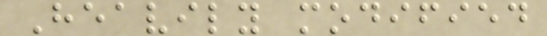Heavily modified
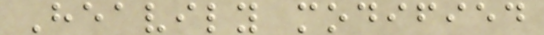Heavily modified
